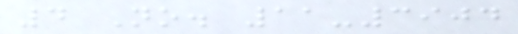4 No. 11-3904
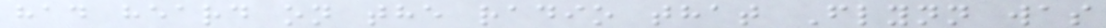had heard on the radio that Flynn was
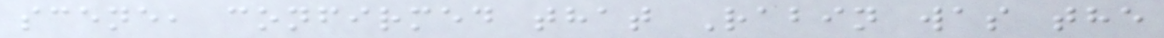scene, confirmed that Rabin was the
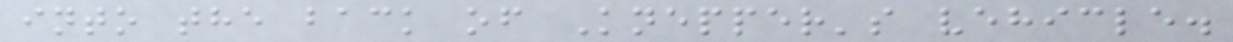into the back of Knepper's vehicle.
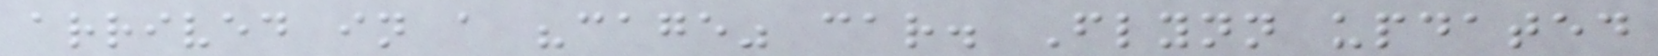arrived in a "cage" car. Flynn updated
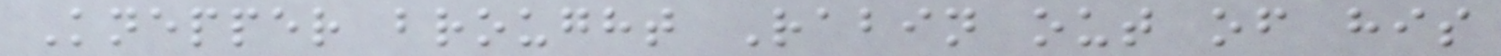Knepper brought Rabin out of his
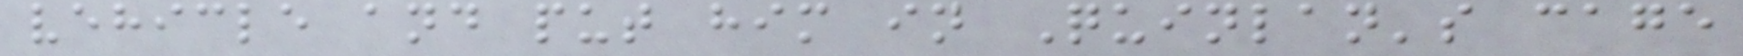vehicle and put him in Quinlan's cage
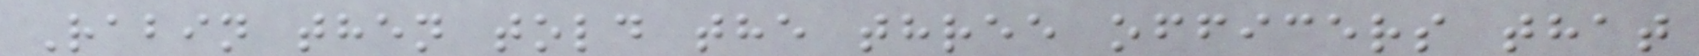Rabin then told the three officers that
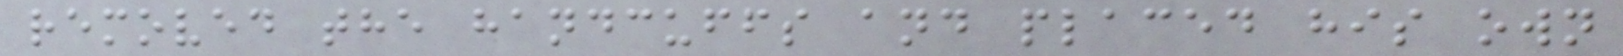removed the handcuffs and placed his own
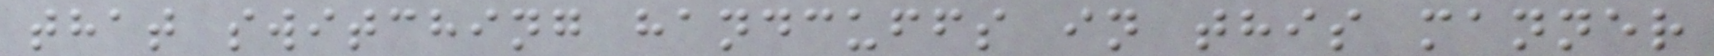that switching handcuffs in this manner
